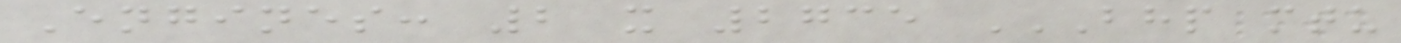Engines: 2 x 2735 BHP MTU
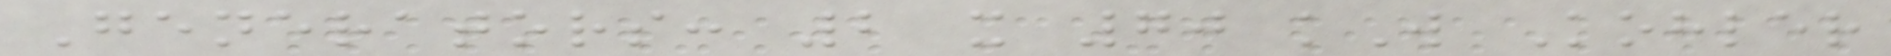Generators: 2 x 70 kW Kohler
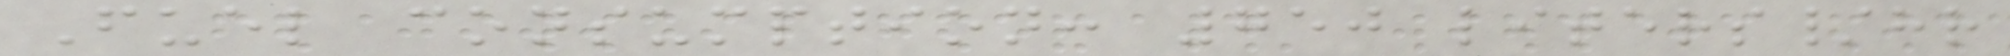Fuel consumption: 750 liters/hr
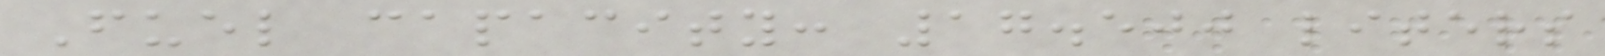Fuel capacity: 17.500 liters
